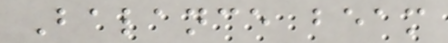Balance beam
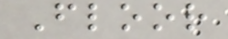Floor
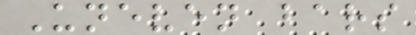Uneven bars
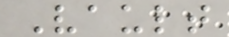Vault
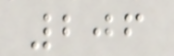206
